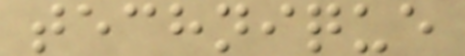technique
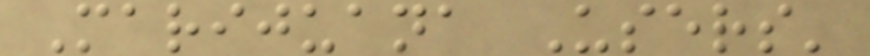Marijuana Users'
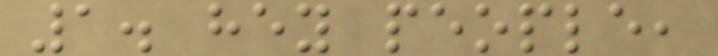1. hey people,
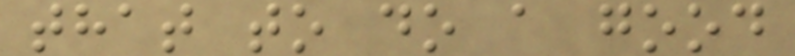that to do a good
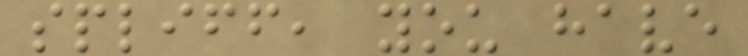spliff, you have
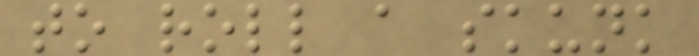to roll a skunk
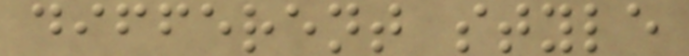different style
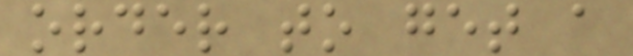order to get a
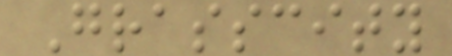Grasscity
